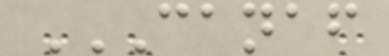CANAF
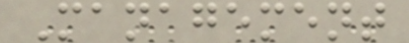Management
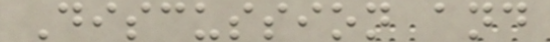Discussion and
